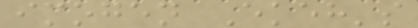imogen Ekeh's
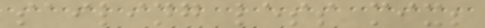sailing less mix;
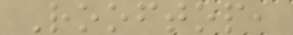Rooftop,
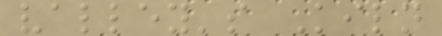valley's Kiln
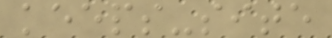keeps-site
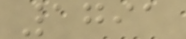1791
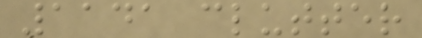1141 clutter
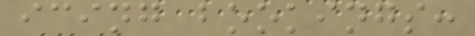icing bookings:
